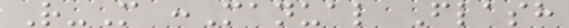R-M :Manual Flash
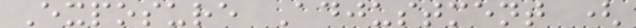Exposure Adjustment (
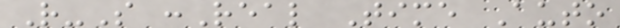R-S :Real Time Auto
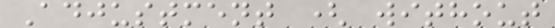Adjustment ( without
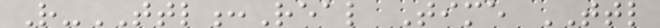R-TTL:Real Time TTL
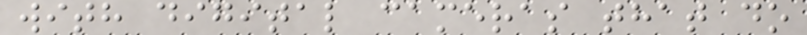with digital cameras that do
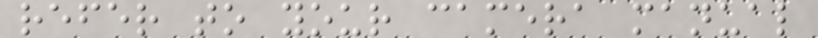refer to your camera manual
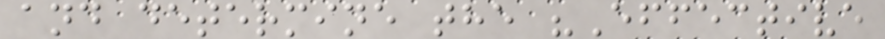and determine the "Effective
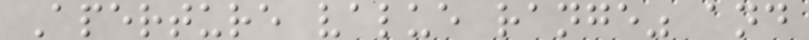Aperture value range" and
